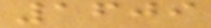1609
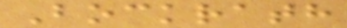Bockrath
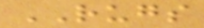RUGS
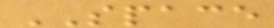SPACE
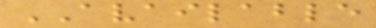AVAILABLE
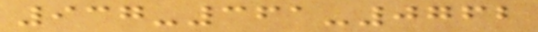937-361-0762
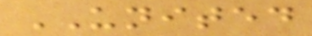UNITED
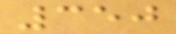350
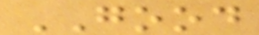GOOD
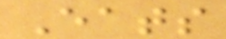Eats
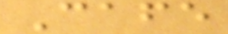Cafe
